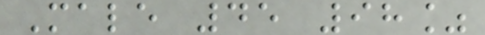Male 45 98%
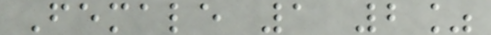Female 1 2%
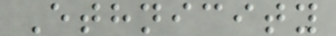Ethnicity
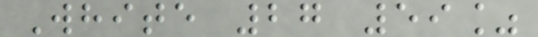White 27 59%
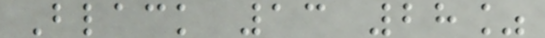Black 13 28%
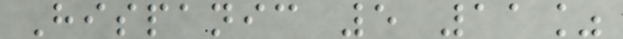Hispanic 5 11%
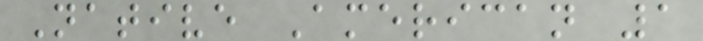Native American 1
